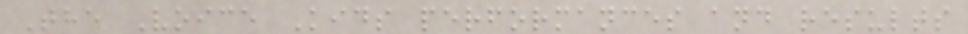The Voice Kids performances and results
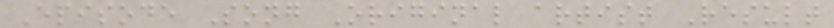Episode Song Original artist Result
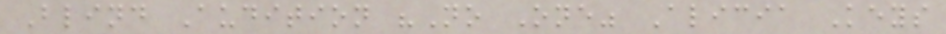Blind Audition "No One" Alicia Keys
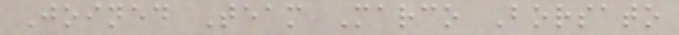Joined Team Marco Borsato
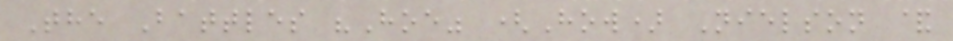The Battles "Hoe" (How) Nielson &
